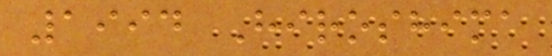1994 Hiroshima
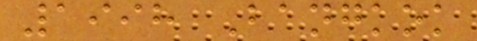1998 Bangkok
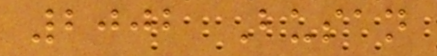2002 Busan
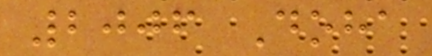2006 Doha
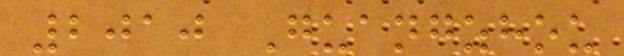2010 Guangzhou
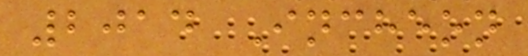2014 Incheon
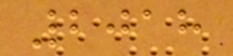2018
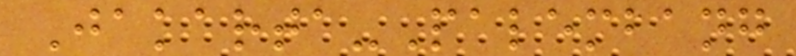Jakarta-Palembang
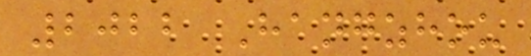2022 Hangzhou
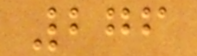276
